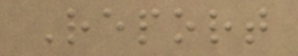Report
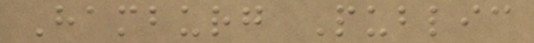Hamburg Public
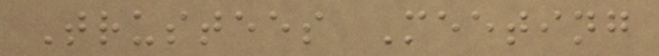Trustees Meeting
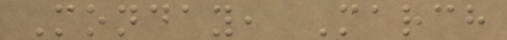Monday, March
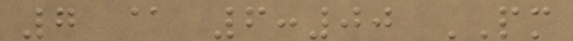7 @ 6:00 PM
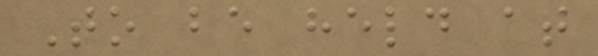To be held at
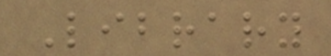Library
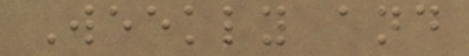Weekly and
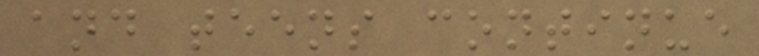and teens continue
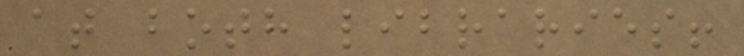at both libraries!
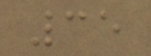35
